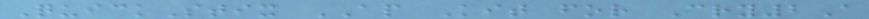QuickStix AP Kit for Cry2A
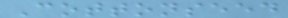Cottonseed
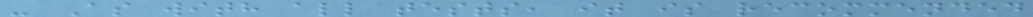- As with all tests, it is recommended
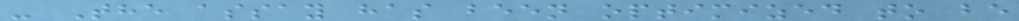- The assay has been optimized to be
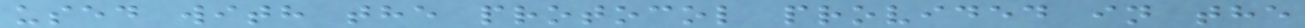used with the protocol provided in the
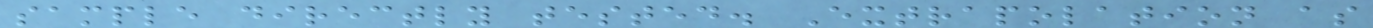sample directly tested. Extrapolation as
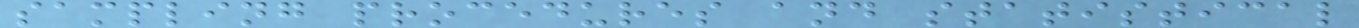sampling procedures and statistical
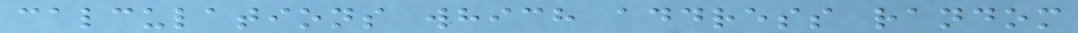calculations which address random
